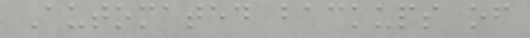Automated backups of
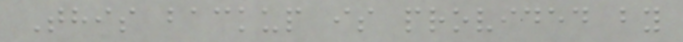This backup is provided by
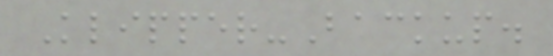Klipper-Backup.
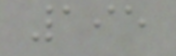195
